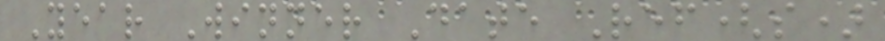Year Winner Date Ref(s)
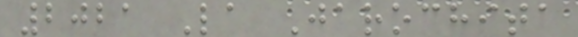2021 La Jarochita
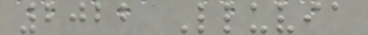2022 Lluvia
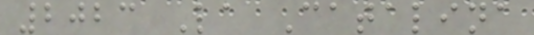2023 La Catalina
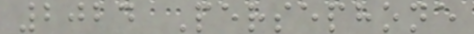2024 Persephone
